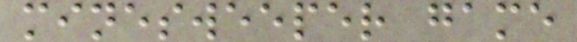minesweeper game
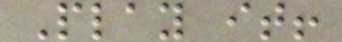Play it!
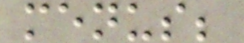menus;
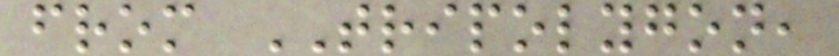from TRIPOLYGON,
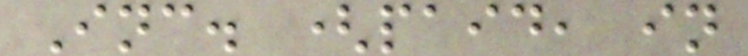Inc. (paid, in
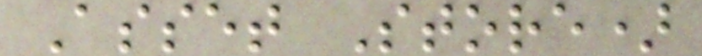Asset Store)
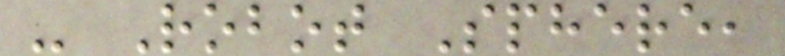- Robot Sphere,
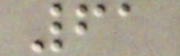61
